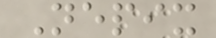Nepix
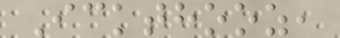Ickthooz,
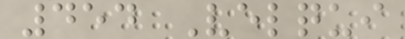454 Velqui
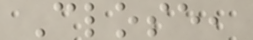Close,
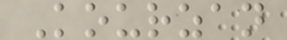Kourzan
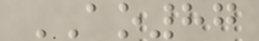AO87
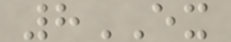8EX
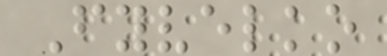Fyvelko
